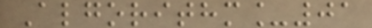Algorithm_01
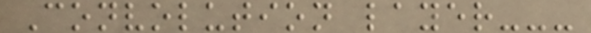Convolution layer---
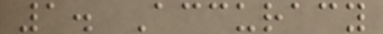1. Accuracy
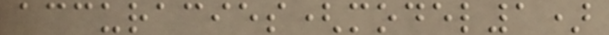accuracies(model1)
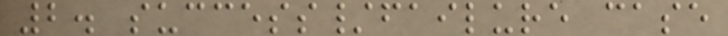2. success/failure case
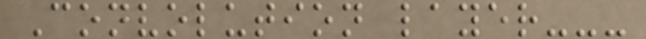Convolution layer---
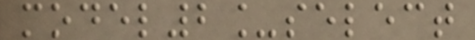model2_select
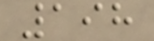198
